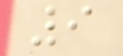9
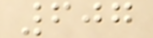607
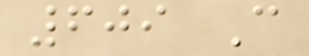609 C
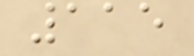115
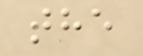the
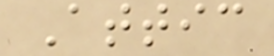Attic
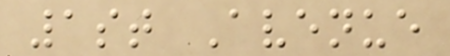1st Avenue
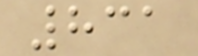831
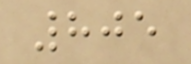805
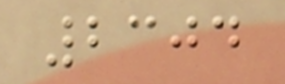2304
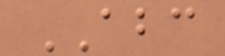ABC
